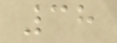38
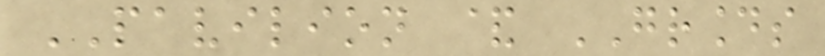PAVILION & GROUNDS
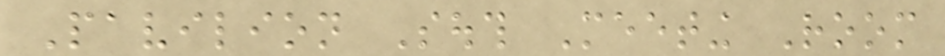Pavilion South Meeting Room
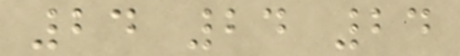24 24 24
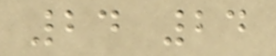24 24
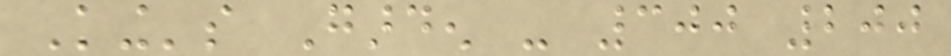King's Garden - 300 200
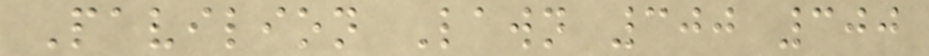Pavilion Lawn 300 300
